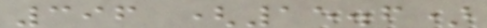396 (15.6)
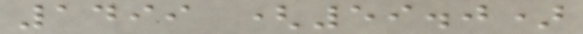1499 (59.0)
